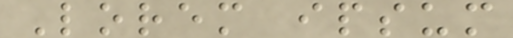Lorem ipsum
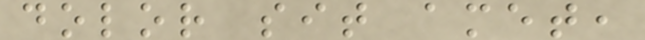dolor sit amet,
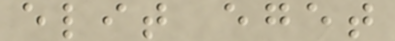elit eget
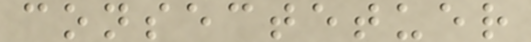consectetuer
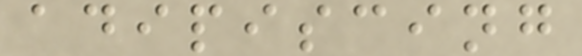adipiscing
